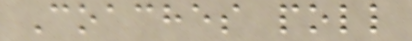Coaches poll
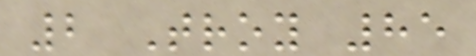2 Troy 85
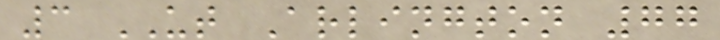3 UT Arlington 77
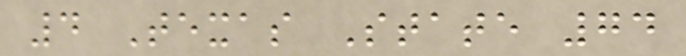4 Texas State 74
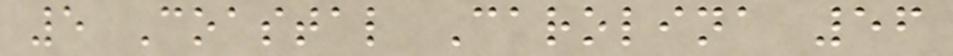5 Coastal Carolina 56
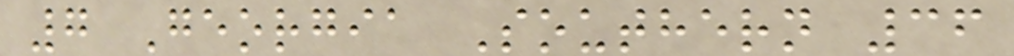7 Georgia Southern 36
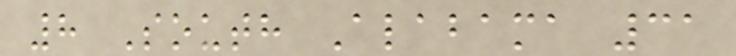8 South Alabama 31
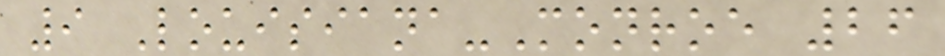9 Louisiana-Monroe 26
